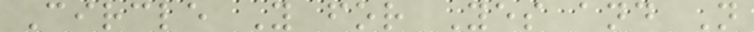Circle Y for Yes and N
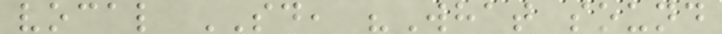vocal SD, "What sound
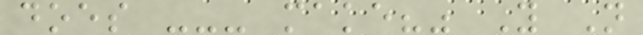does --- make?" Y N
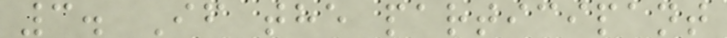3. If the participant
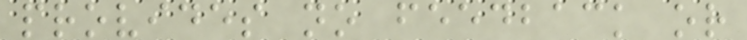provides no feedback or
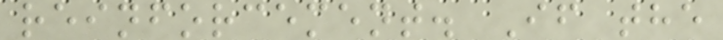reinforcement. If the
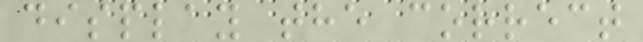display the correct
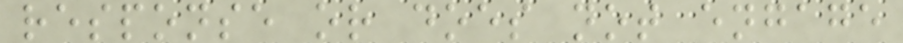response or does not engage
